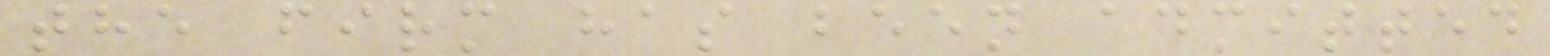the firm has been admitted
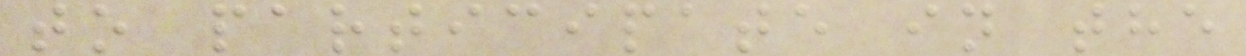to participate in the
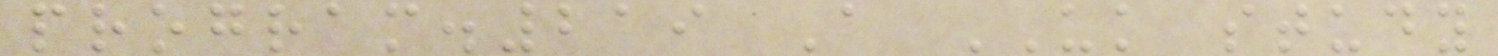program.219 A UK study
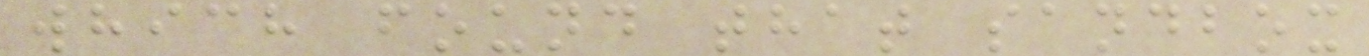which found that sandbox
